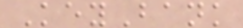KeyBank
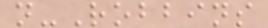n-Robbins
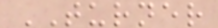TURNER
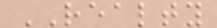REALTY
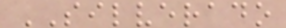SILVERADO
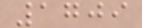1709
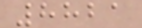8821
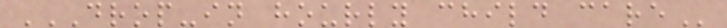DROP-IN HOURLY CHILD CARE
